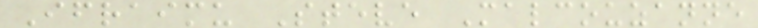Ifraimu Steve Malcouzanne
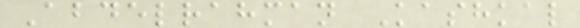Abdelrahman Kashkal
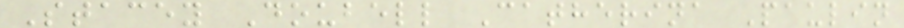Stacey Doubell Catherina Paulin
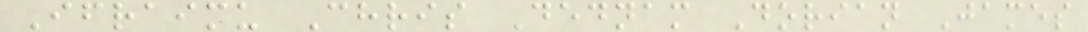Ifraimu Chris Dednam Dorian James
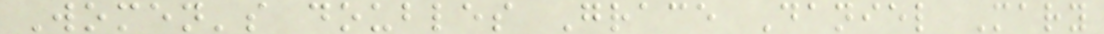Women's doubles Grace Daniel Mary
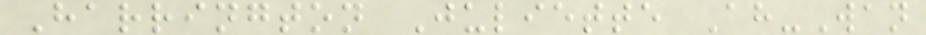Harrington Juliette Ah-Wan
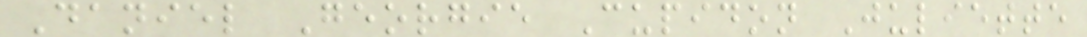Daniel Georgie Cupidon Juliette
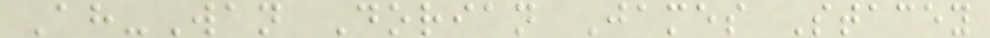Ah-Wan Dorian James Stacey
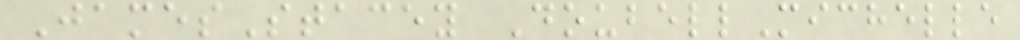JamesStacey DoubellMichelle
